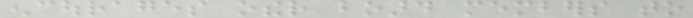encourages other board members to
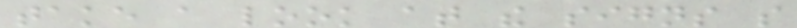take a look at the signs so
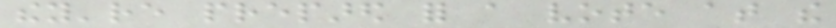they're prepared for a vote at the
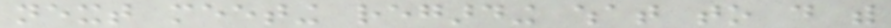next meeting regarding what to do with
